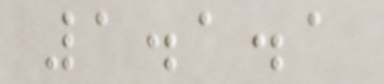1.1.1
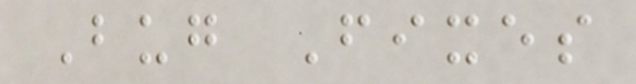Bug Fixes
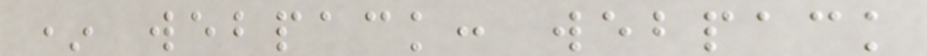* webpack: webpack
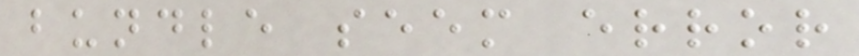bundle seem error
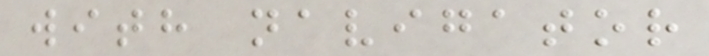with navigator
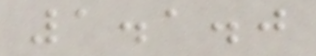1.1.0
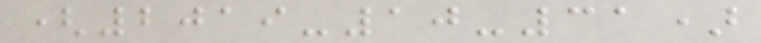(2019-10-31)
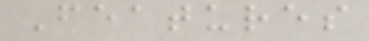Features
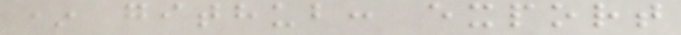* github: export
